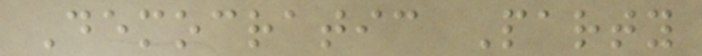Democratic Party
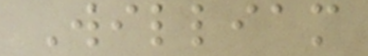William
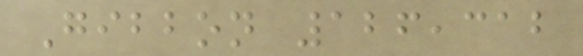Gibbon 126,312
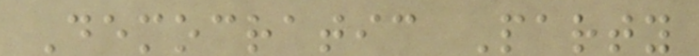Democratic Party
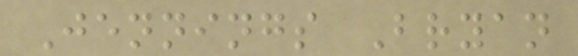Jennings Bryan
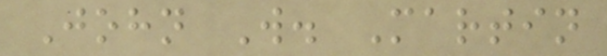John W. Martin
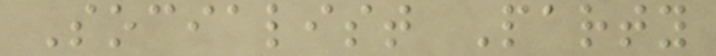Socialist Party
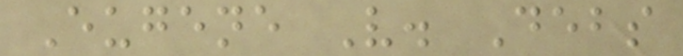Eugene V. Debs
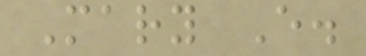Mary E.
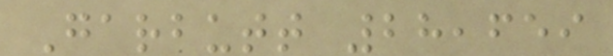Garbutt 28,659
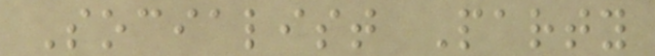Socialist Party
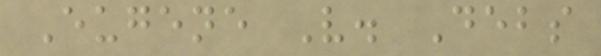Eugene V. Debs
